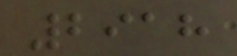2918
